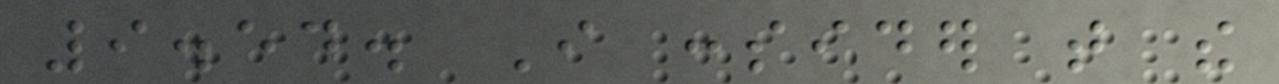9.54. I consider that the
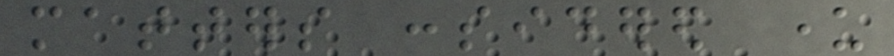matters considered under
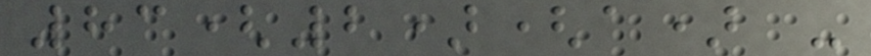83(2)(a) -
